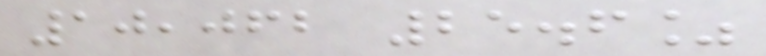10,062 25.6%
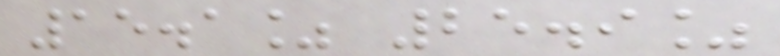15.1% 25.9%
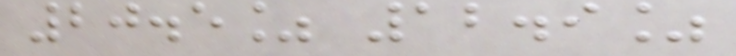20.5% 12.9%
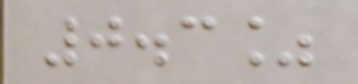0.3%
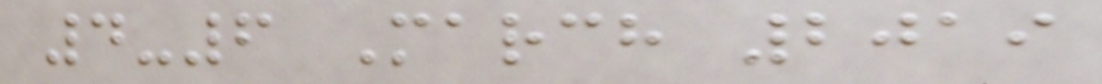4-6 March 2019
